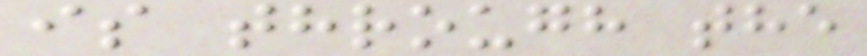is through the
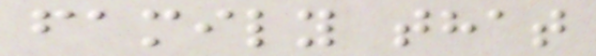family that
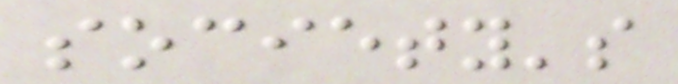society's
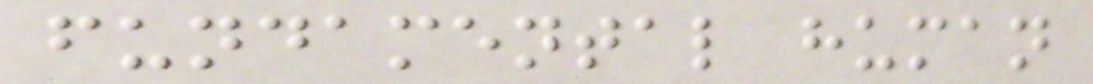fundamental human
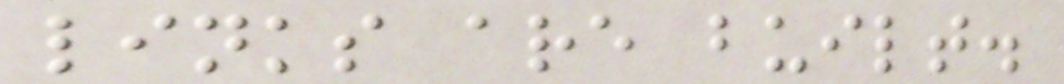links are built.
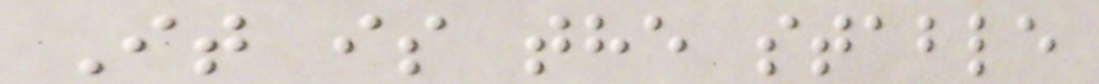It is the stable
